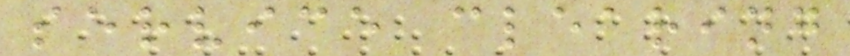service clearing
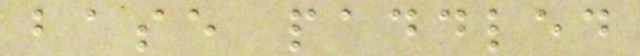base paddled
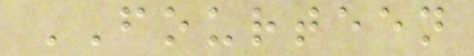FOURTEEN
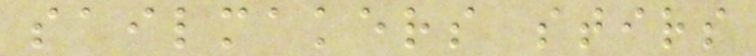sailmakers stirs
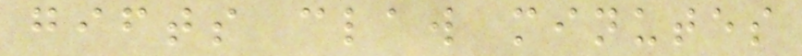gifts claw minutes
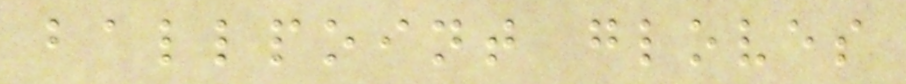ballpoint gloves
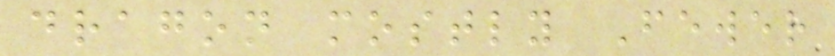dragon mostly Fewer
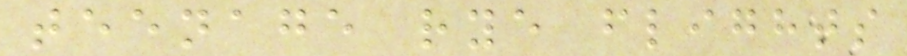teenage rye flights
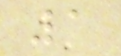1
